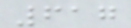617
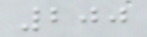200
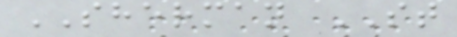SHERMAN ST
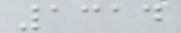1314
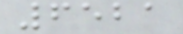6521
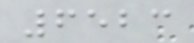6523
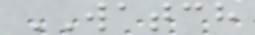WATCH
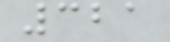321
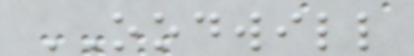OODWILL
